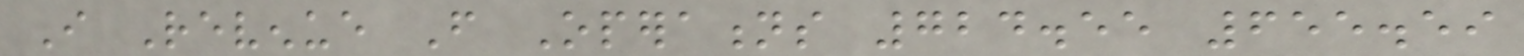I Revenue From Operations 724.55 655.59
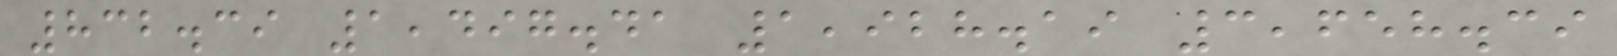832.39 1,497.41 1,928.19 3,658.39
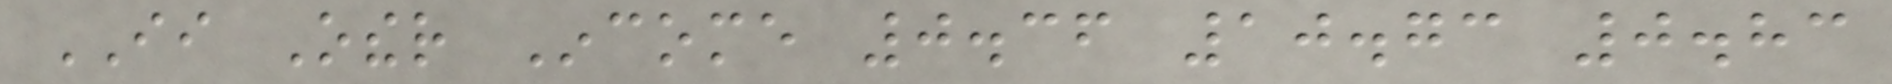II Other Income 0.36 10.73 0.83
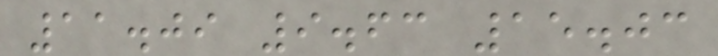11.09 9.63 15.03
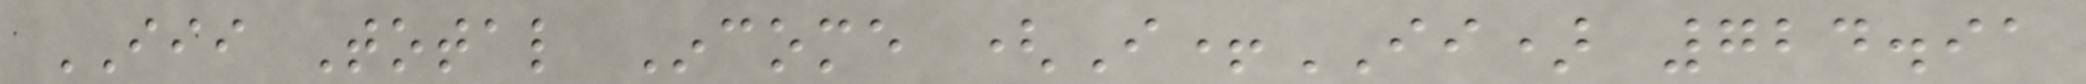III Total Income (I+II) 724.91
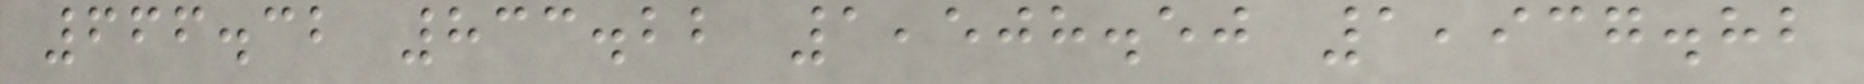666.32 833.22 1,508.50 1,937.82
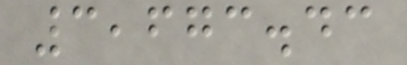3,673.43
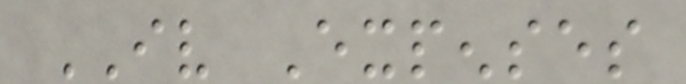IV Expenses
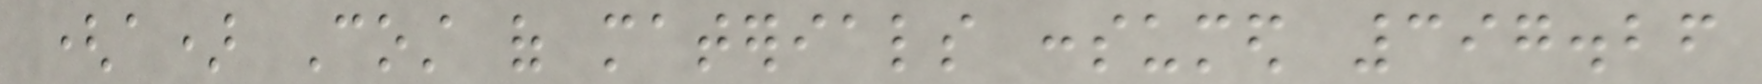(a) Cost of materials consumed 397.26
